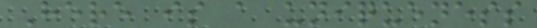Here is a uniqueness
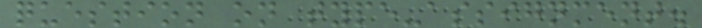question on type-assignment.
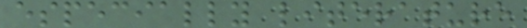especially literature
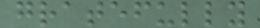gratefully
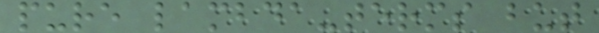pure lambda-terms but
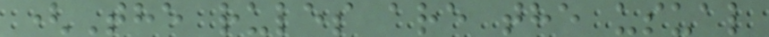(The rules are the usual
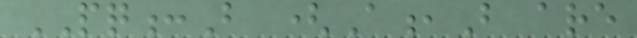PQ:B (A,B are
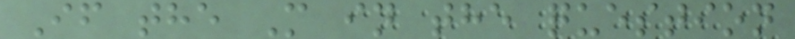If the M in the question
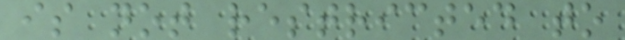is not restricted to
